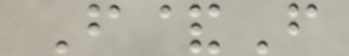F&F
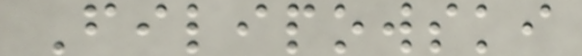Filipowski
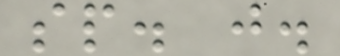sp. j.
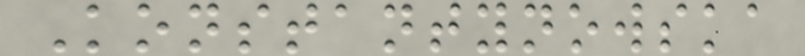Konstantynowska
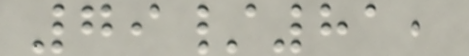79/81,
